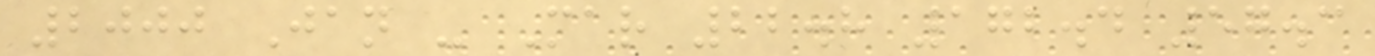2000 Jan - Mar 22.8 172.4 57.3
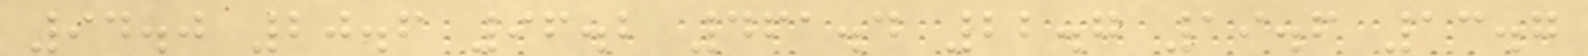94.0 20.6 96.2 461.4 22.7 19.6 13.7
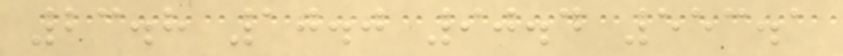23.8 10.0 90.4 553.1
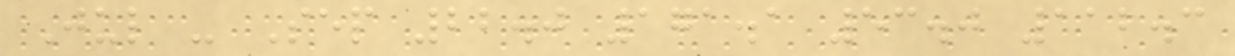Jul - Sep 22.0 171.1 53.0 112.3
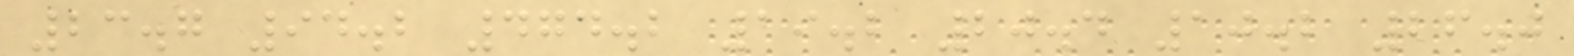23.7 94.2 474.2 19.2 20.4 10.2 26.0
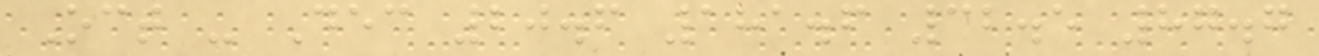Oct - Dec 20.6 181.6 32.5 87.7
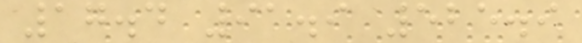17.4 91.9 525.9
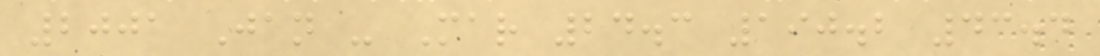2001 Jan - Mar 24.3 190.2 43.4
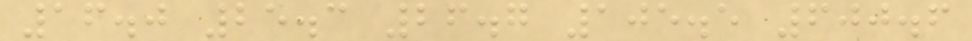16.0 25.3 26.7 105.5 600.6
